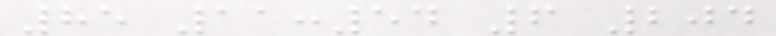85 11:54 6 204
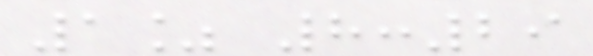1% 8:29
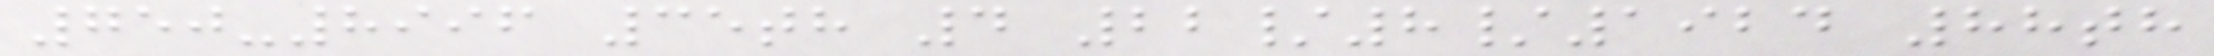750-8996 35th 4 22/8/1924 88th
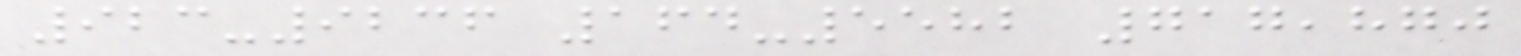923-9236 164-5582 717,870
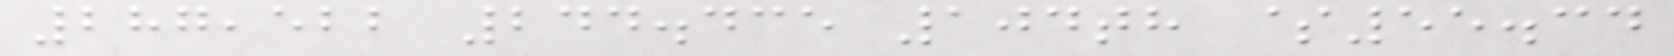287,522 244.435 104th $55.34
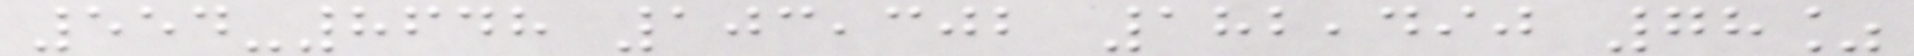554-8648 103,302 182,490 78%
